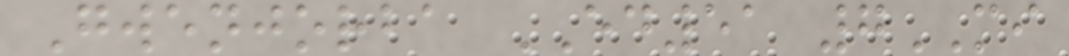Gwenjorba ED51 7MI
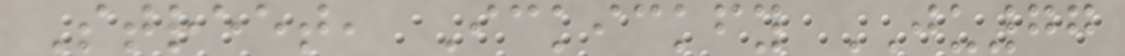Street, Ickickfy JU77
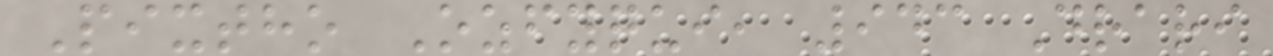Pixtho Ozfyqui, 943 Drari
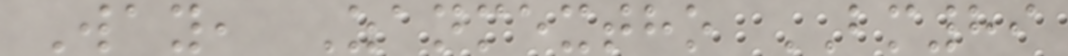Way, Zanmextho BM89
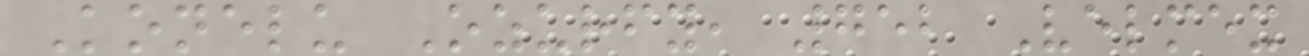Konelu Ozurfy, 752 Velmex
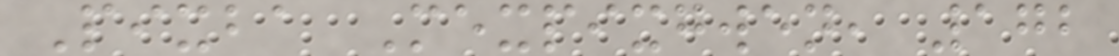Pixba Mexpixgwen, 172
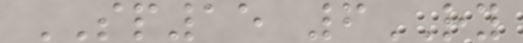SP15 6RY
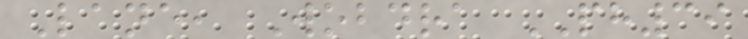Lane, Wobdra PH39
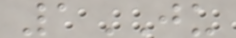1JU
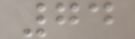74
